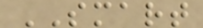SMART
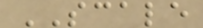SCALE
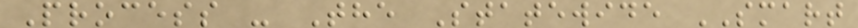Process - The Statewide SMART
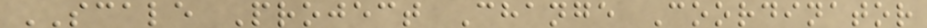SCALE Project Change Coordinator
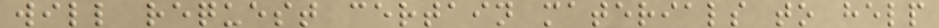will request certain materials to help
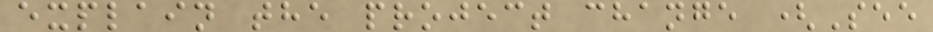explain the project change (See
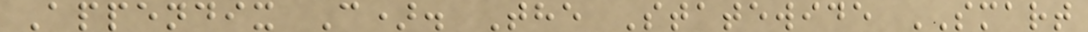Appendix C). The Statewide SMART
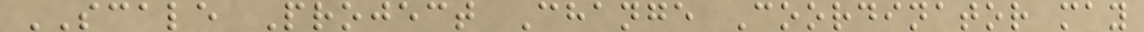SCALE Project Change Coordinator may
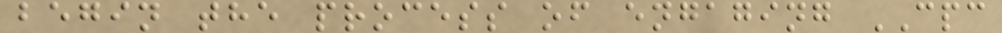begin the process of engaging CPC
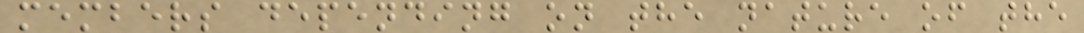members depending on the nature of the
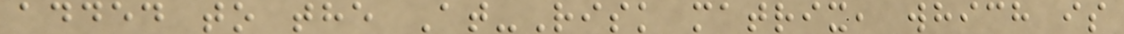added to the At-Risk matrix, which is
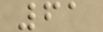61
